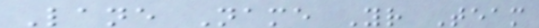Lane Name Yr Team
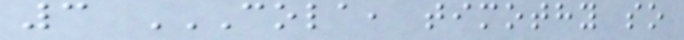3 COLA, TIMOTHY SO
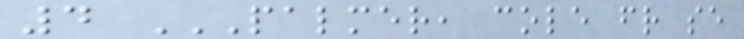4 PALMER, COLE FR SE
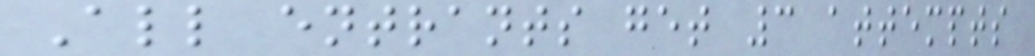All entrants get 3 attempts
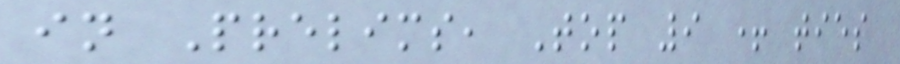in Prelims, Top 9 + ties
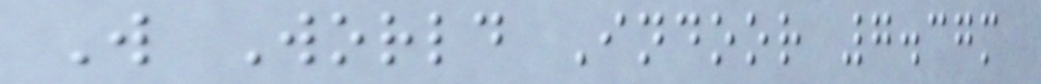W World Indoor 7.37m
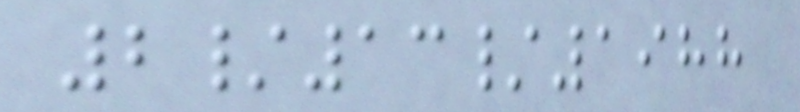2/13/1988
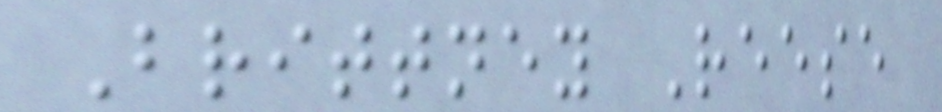Brittney Reese
